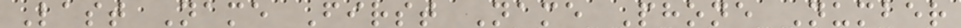Last Name First Name Phone Number
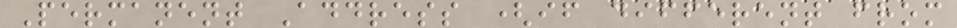Permanent Address (if different from
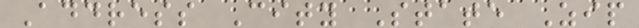Address City State Zip
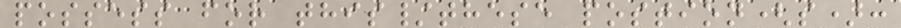possess for this/these postion(s):
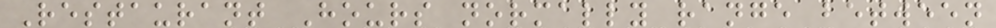Restaurant Hours normally range between
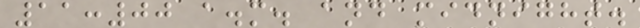11:00 a.m. and midnight.
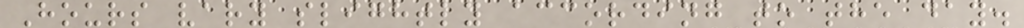Hours vary slightly according to the day.
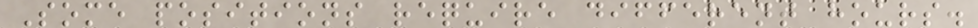Some positions require different hours.
